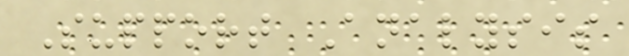Support Analysis
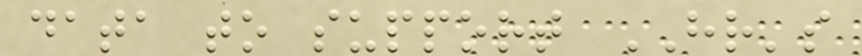data to support HR's
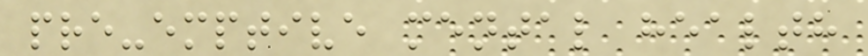pre-emptive mental health
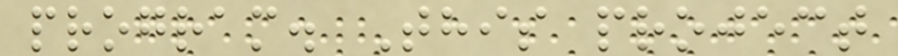program. This project
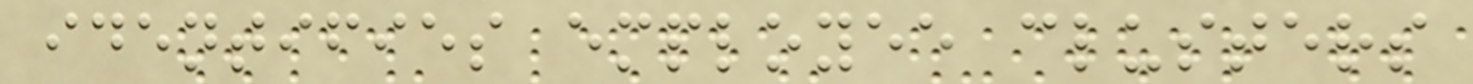identifies employee clusters
